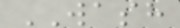WASH
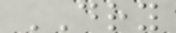DRY
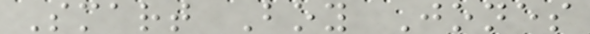Smart Boy Jones
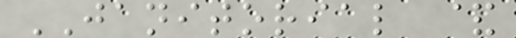JANITORIAL &
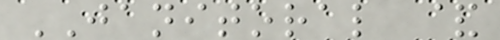JANITORAL &
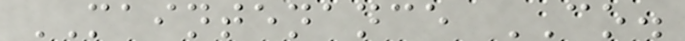MAINTENANCE CO.
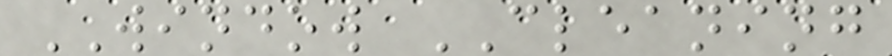WINDOW CLEANING
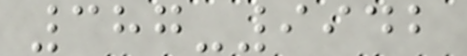387-9942
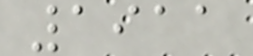1911
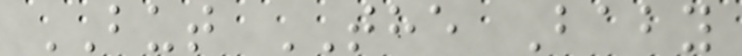BUT THE Baby
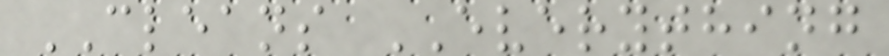CLEANS EVERYTHING
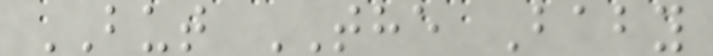BUT THE Baby
